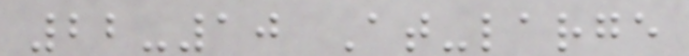22-10 At-large
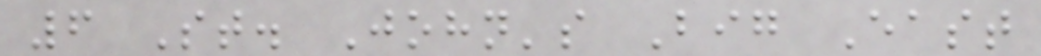6 St. John's Big East
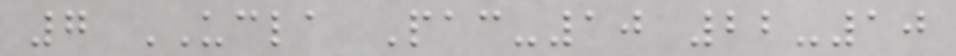7 UCLA Pac-10 22-10
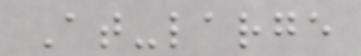At-large
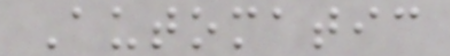Automatic
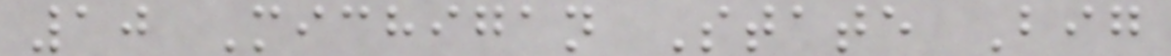10 Michigan State Big
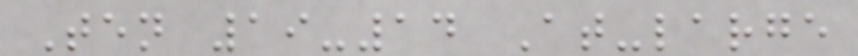Ten 19-14 At-large
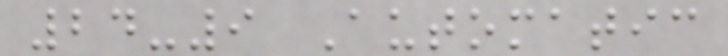24-9 Automatic
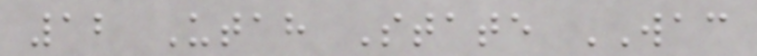12 Utah State WAC
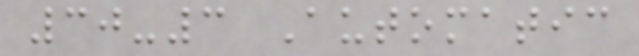30-3 Automatic
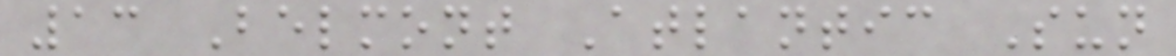13 Belmont Atlantic Sun
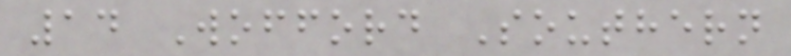14 Wofford Southern
